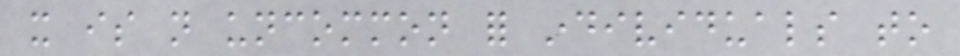it is not uncommon for individuals to
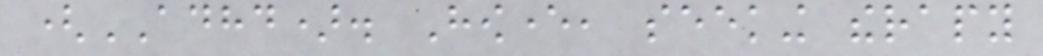(ADHD). However, seeking therapy
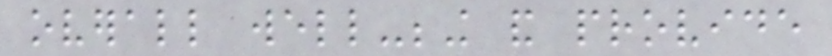overall well-being and provide
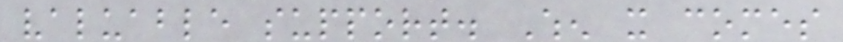valuable support. When it comes
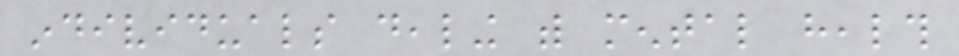individuals dealing with mental health
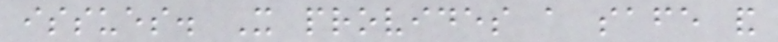issues. It provides a safe and
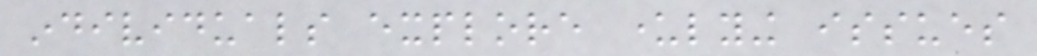individuals explore underlying issues
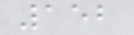152
